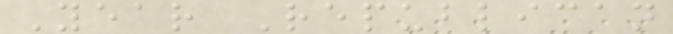Year Republican
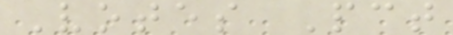Votes Pct
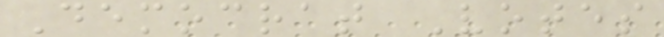Democrat Votes
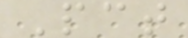Pct
